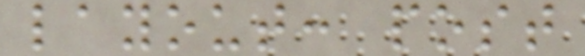layout: post
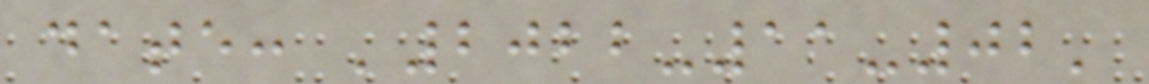date: '2022-11-02'
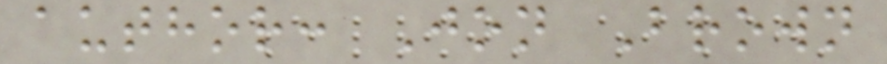author: Jon Brown
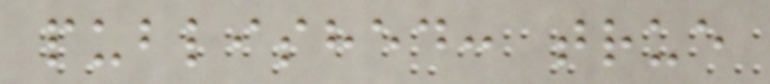published: true
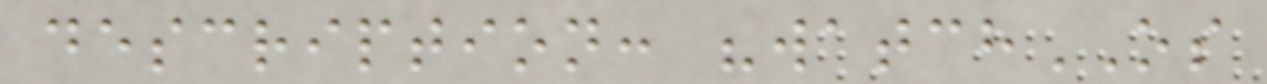description: "watchOS
